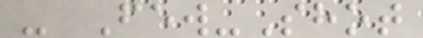- Few-Shot
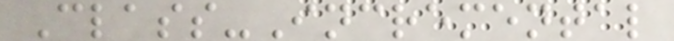Class-Incremental
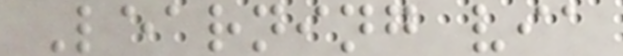Learning via
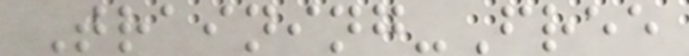Training-Free
